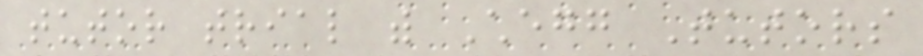tutor trial with Chegg Tutors
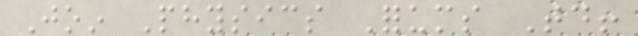Join Physics Forums Today!
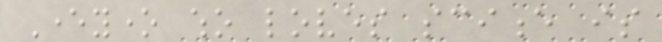Everyone who loves science is
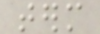term
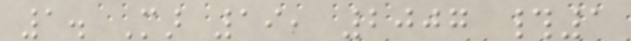1. Mar 19, 2007 #1
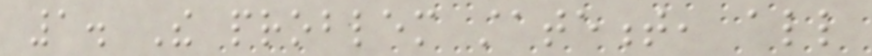1. The problem statement, all
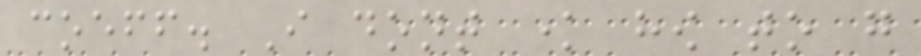coeff. I dont know how to go
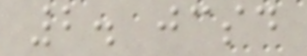2. jcsd
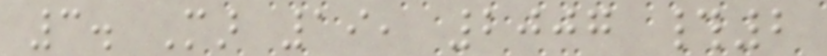3. Mar 19, 2007 #2
